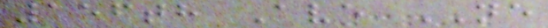156th Ave NE
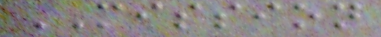MISSION
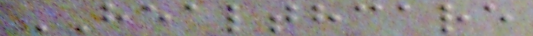HEALTHCARE
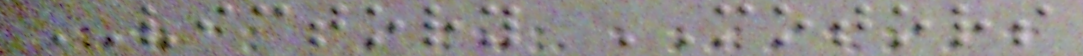VICTORY MOTORS
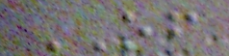OF
